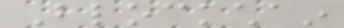Blockchain
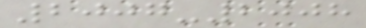2007-2008
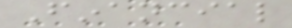Financial
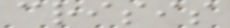crisis
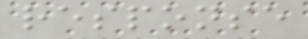response
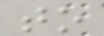to
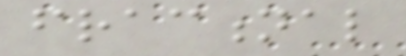fractional
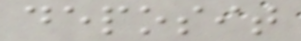deposit
